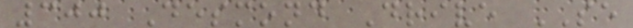300 Desmond Drive SE
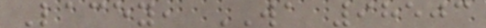Lacey, WA 98503
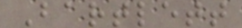Bartlett
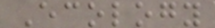Ecology
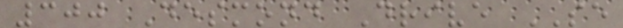300 Desmond Drive SE
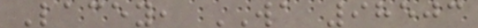Lacey, WA 98503
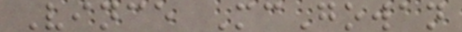Vince McGowan
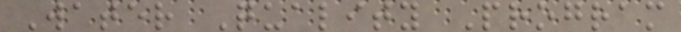Water Quality Program
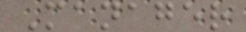Manager
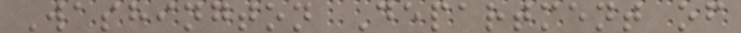Washington Department of
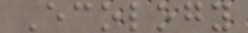Ecology
